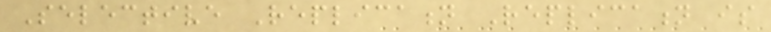Selective Replication Replication is
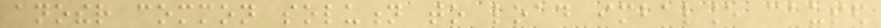another common solution to load imbalance caused
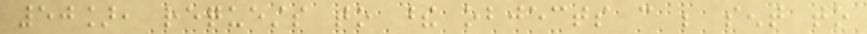50], requests to these objects can be sent to
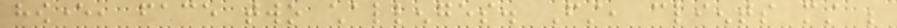however, face two challenges. First, clients must be
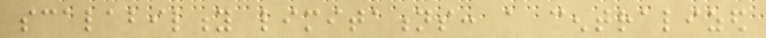scalability limitations: a centralized
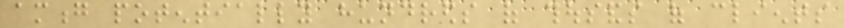among potentially hundreds of thousands of clients
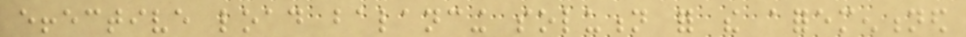effective load balancing solution for the aforementioned
